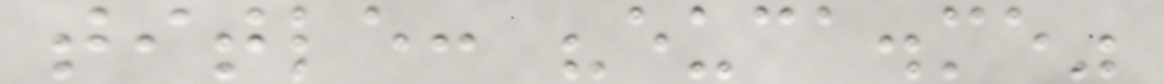title: "euca.me"
